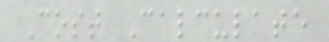Cost Calculate
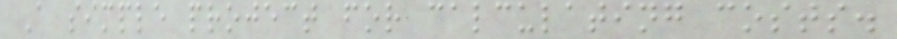A simple project for calculating costs.
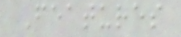Features
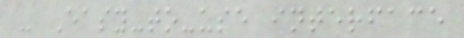- Easy-to-use interface
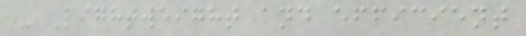- Lightweight and efficient
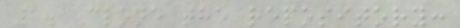1. Clone the repository:
